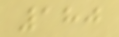180
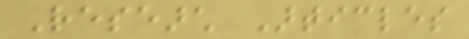Research Articles
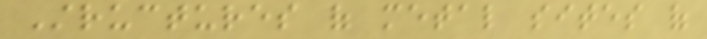Structures of metal sites of
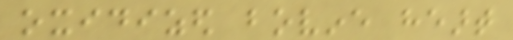oxidized bovine heart
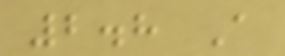2.8 A
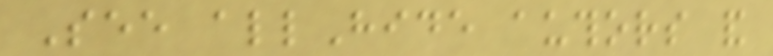See allHide authors and
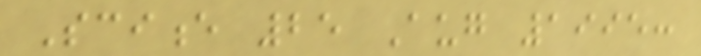Science 25 Aug 1995:
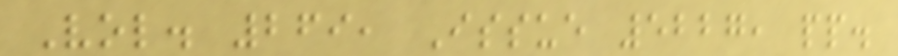Vol. 269, Issue 5227, pp.
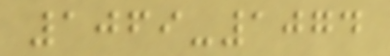1069-1074
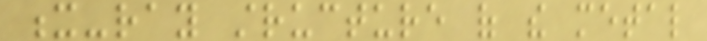x-ray structure of the metal
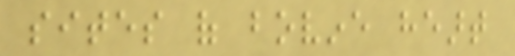sites of bovine heart
